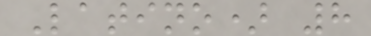Latino) 8
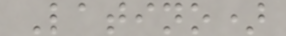Latino)
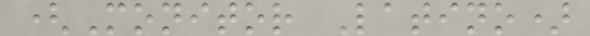(Monitor Latino)
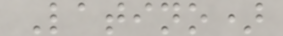Latino)
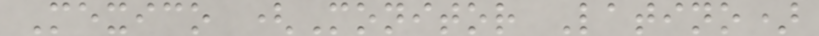Mexico (Monitor Latino)
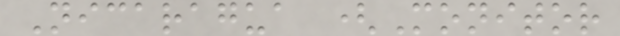Nicaragua (Monitor
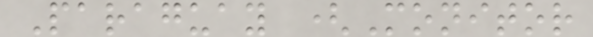Paraguay (Monitor
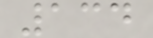134
